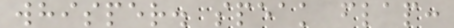whisper. speak flap:
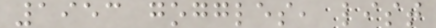1953 goggles, list
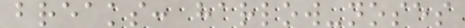breaks: harlow-noses
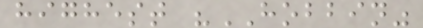highest "HOBBIN"
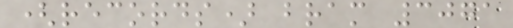(records) bram 3071
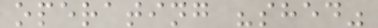operating "shed"
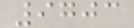9703
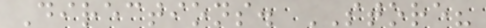Directions. STORE?
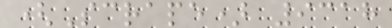(Scrape) 9318
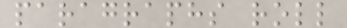paragraphs roll
